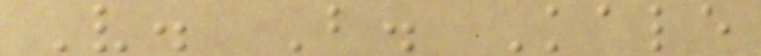V. B. Kale
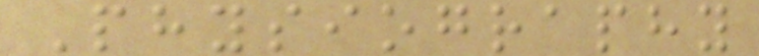Physiography
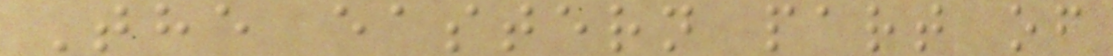The eastern part of
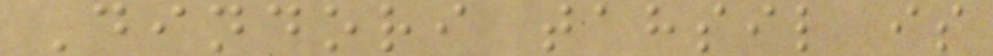Dindori tahsil is
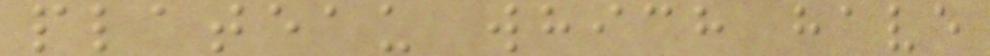plateau which have
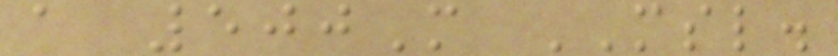a 500M MSL.
